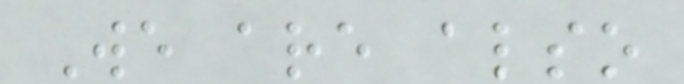We are also
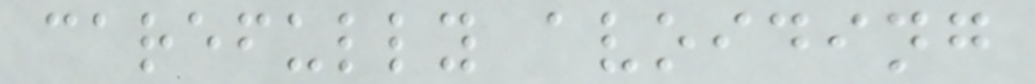carefully avoiding
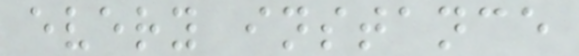every instance
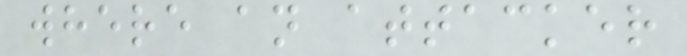where an attacker
